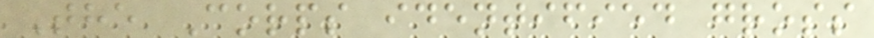The Corps identified gross
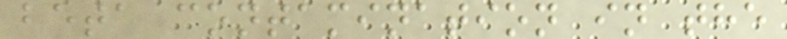beta contamination in the
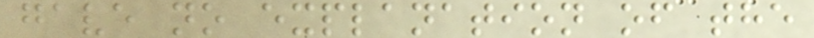gave no explanation of the
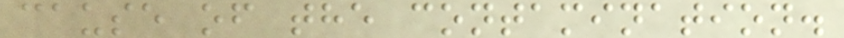cause of the contamination.
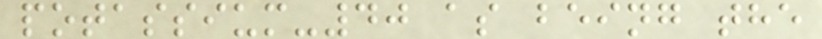potassium-40 as being the
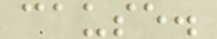cause.
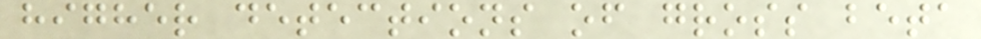higher detections of gross beta
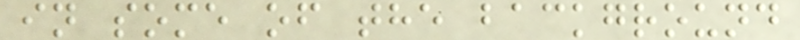in some of the background
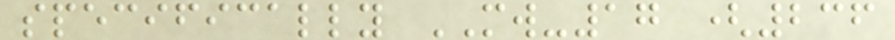specifically MW-17 (236
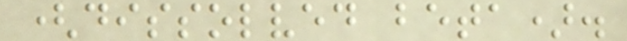(dissolved beta).
